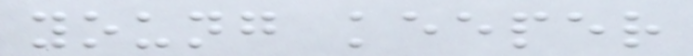young keeper
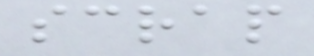scrap
